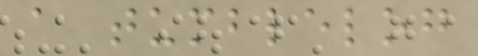a tumblelog
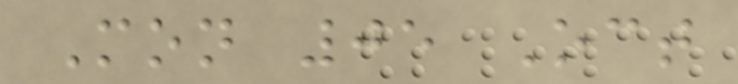Mon 05 Oct
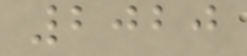2020
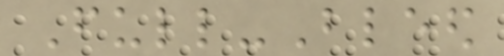Full-Bleed
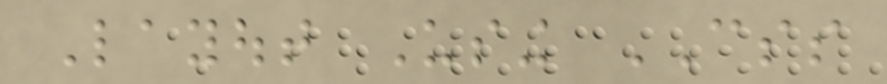Layout Using CSS
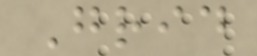Grid
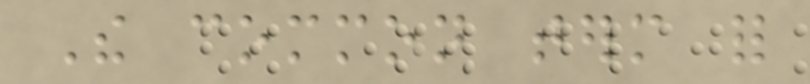The common term for
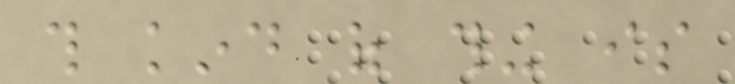this kind of thing is
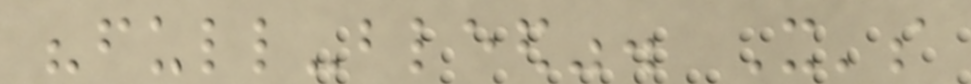"full-bleed". It's
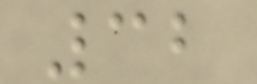32
